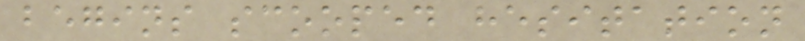begins scooped hesitation
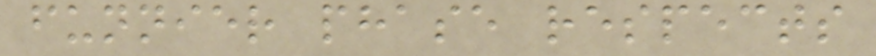funnier phase respects
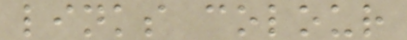links colour
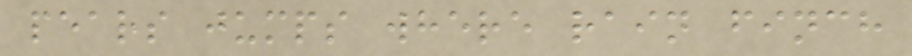pears jumps where rain finch
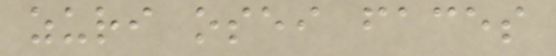zuri osei faces
